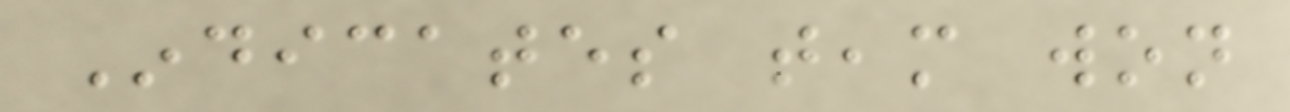Indicates team won
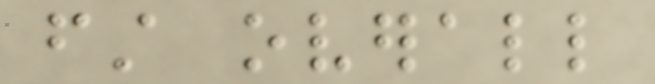first overall
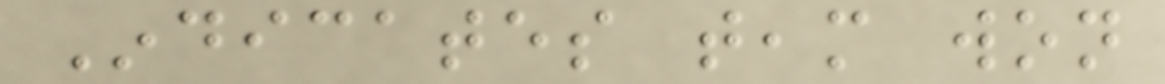Indicates team won
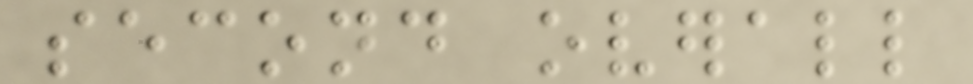second overall
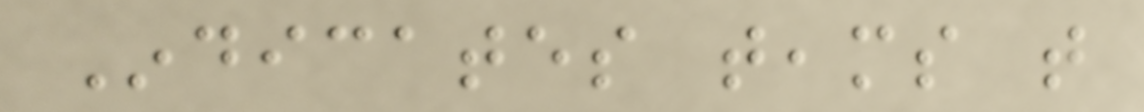Indicates teams that
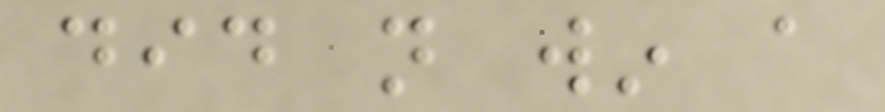did not win a
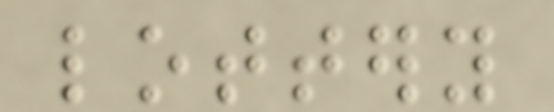lottery
